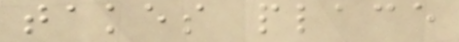takes place
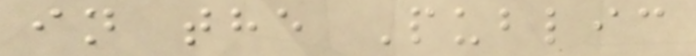in the Public
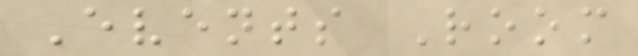Events Room
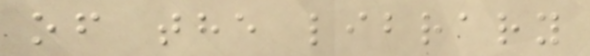of the library
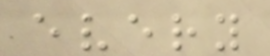every
